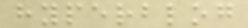hyperblog
